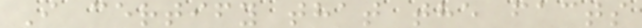I certify that the facts
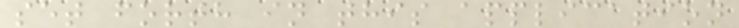set forth in this application
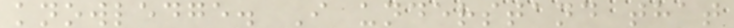knowledge. I understand that
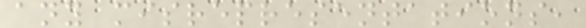any misrepresentations,
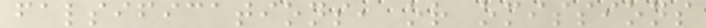falsifications, or omissions
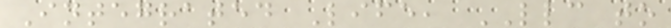Integrated Life, LLC to
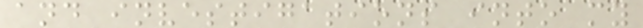and investigations into my
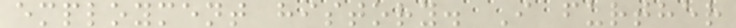employment history. I further
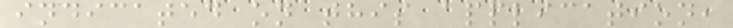indicated on this application,
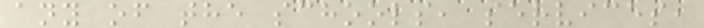any of the schools, services,
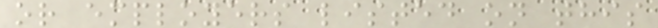or employers listed on this
